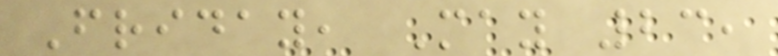Friday, May 23,
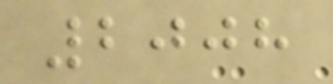2008
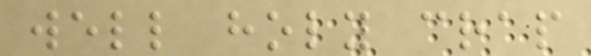well holy crap
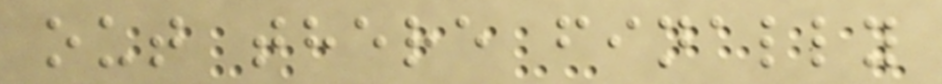out there finally
